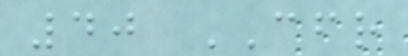40 CFR
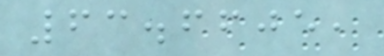63.6605,
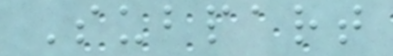Subpart
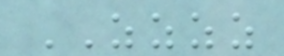ZZZZ
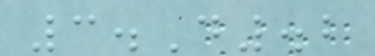3.D.2
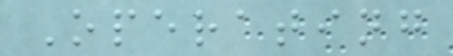Operating
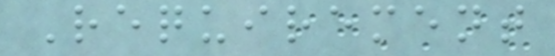Requirement
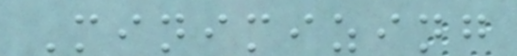Minimizing
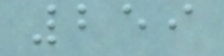259
